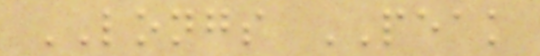LONGS PEAK
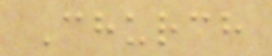Church
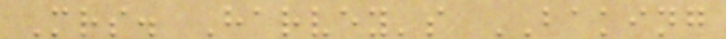Mrs. Harvey's BAKING
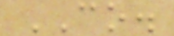CO.
